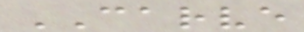CARVE
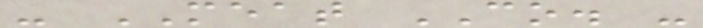- MEAT CO. -
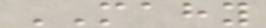MAHY
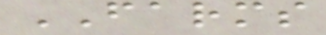FARMS
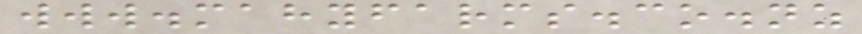www.mahyfarms.co.nz
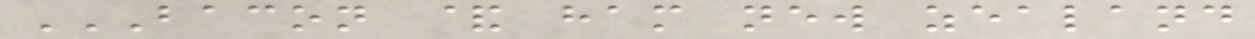BACON & HAM NEW ZEALAND
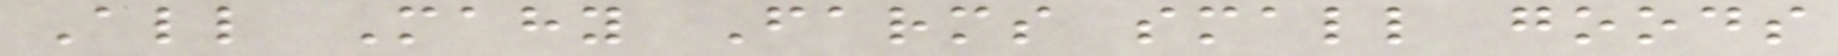All Mahy Farms small goods
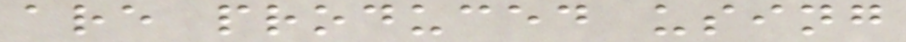are produced using
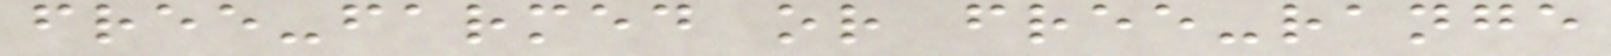free-farmed or free-range
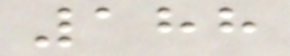188
